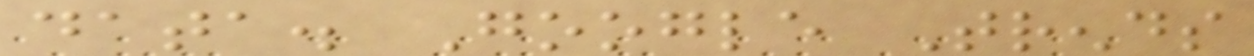data. Google Trends
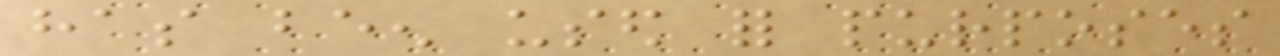has been used for purposes
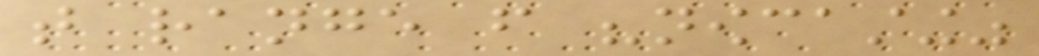that range from "nowcasting"
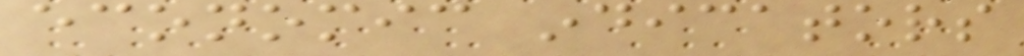economic indicators
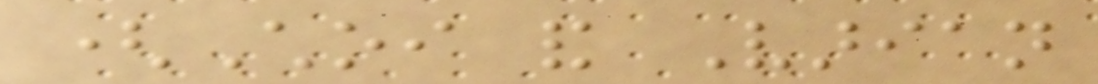(Choi and Varian
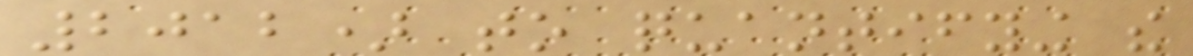2012) to quantifying the
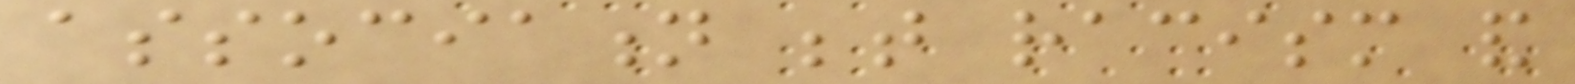association between racism and
